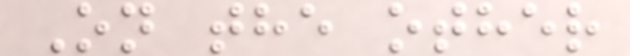On the other
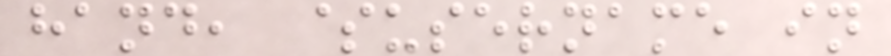hand, $username in
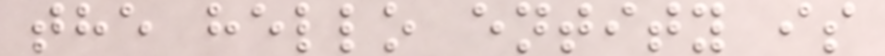the hello entity is
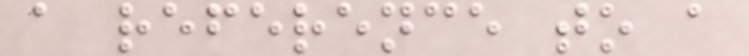a reference to a
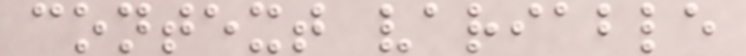context variable
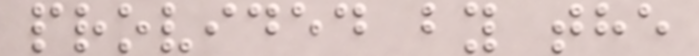provided by the
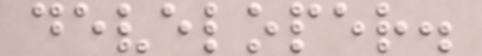developer.
